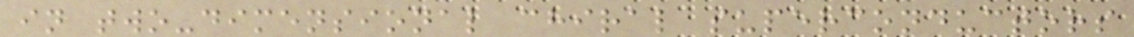in two-dimensional chiral superconductors
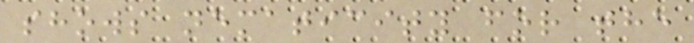shows nematicity for the
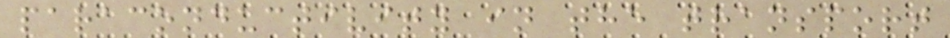paraconductivity in the transport
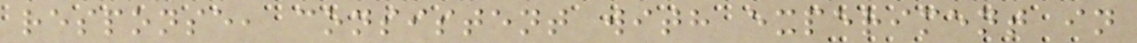response, consistent with experiment in
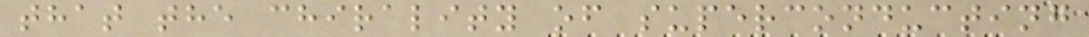that the chirality of superconducting
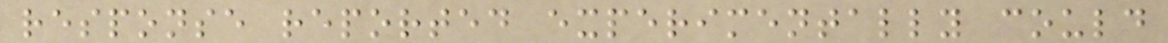response reported experimentally could
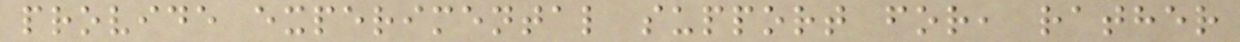provide experimental support for, rather
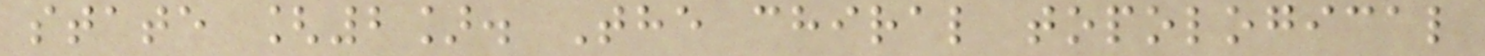state [2]. The chiral topological
